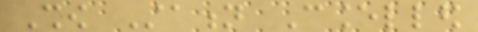Show Station Cancelled
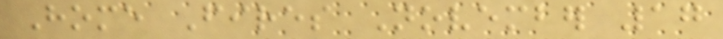Home Fires November 17
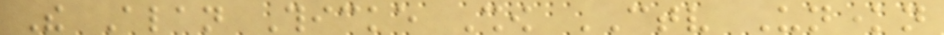The Alan Thicke Show CTV Unknown
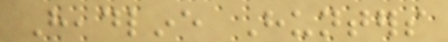Headline Hunters
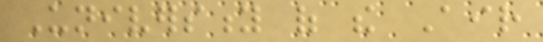University of the Air
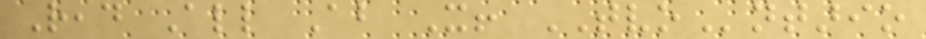Read All About It! TVOntario
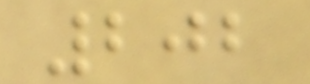202
